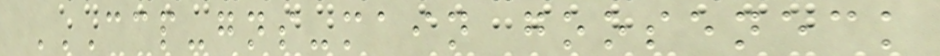CCP-GNS-MAIN GOOSENECK
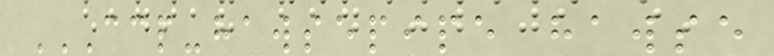CCP-HAWSEPIPE HAWSE
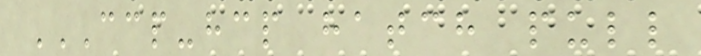CCP-HCP HATCH PULL
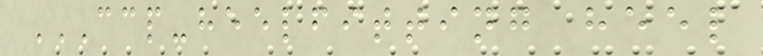CCP-HEELFITTING HEEL
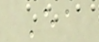Ea
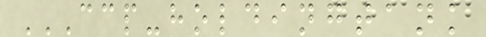CCP-HOLDINGTANK
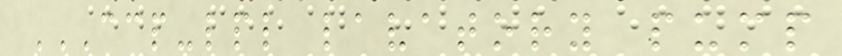CCP-LPL LAVATORY PUMP
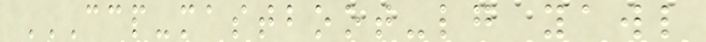CCP-MASTBOOT-LG YAWL
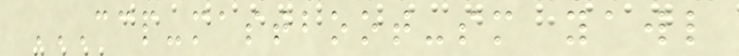CCP-MASTBOOT-SM YAWL
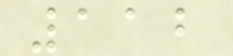112
